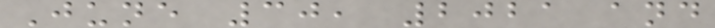June 30, 2021 and
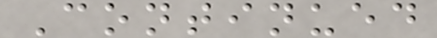Continued
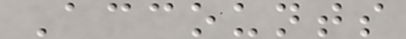Accounts
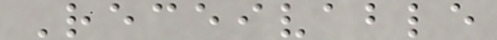Receivable
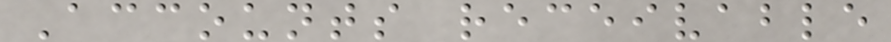Accounts receivable
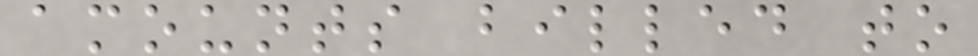amounts billed to
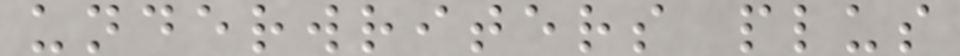underwriters plus
